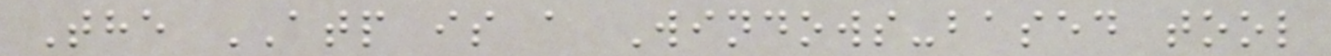The ATP is a Windows-based tool
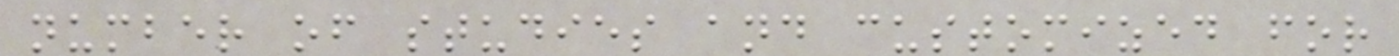number of studies and customized for
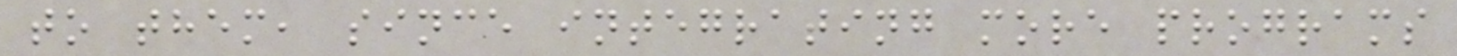to them, since integrating more programs
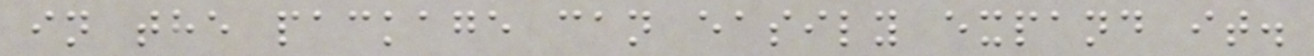in the package can easily expand it.
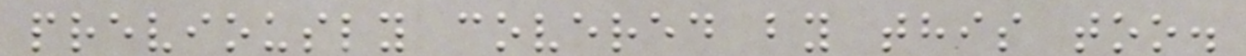previously covered by this too.
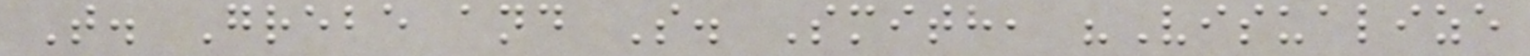T. Grebe and S. Smith, "Visualize
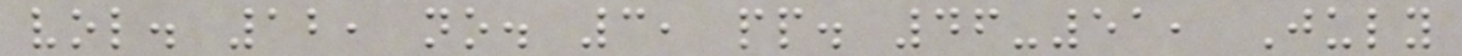vol. 12, no. 3, pp. 46-51, July
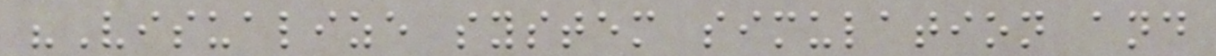"Visualize system simulation and
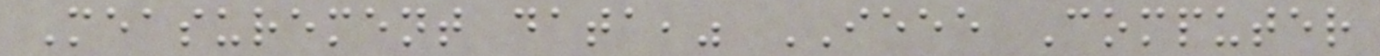Measurement data," IEEE Computer
